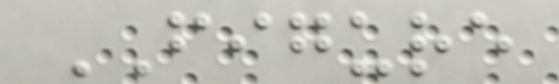FIGURE
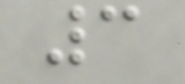3
